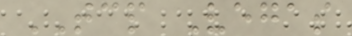TCP Vegas
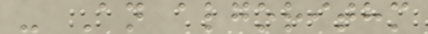- An algorithm
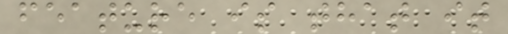feature is that it
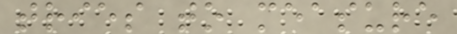tries to measure
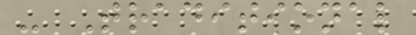- Traditional
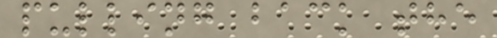pulling back the
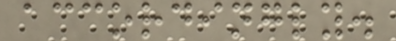accordingly.
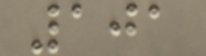101
